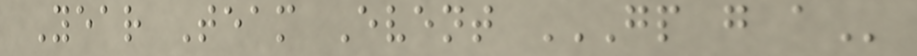Year Team Event GP G A
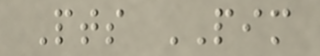Pts PIM
